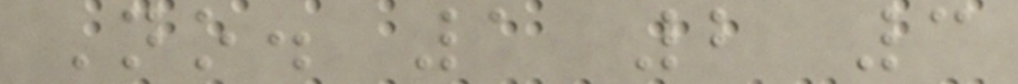No. 1 2 3
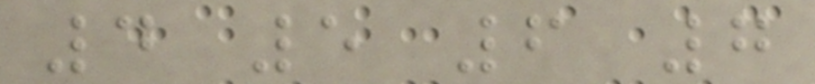4 5 6 7
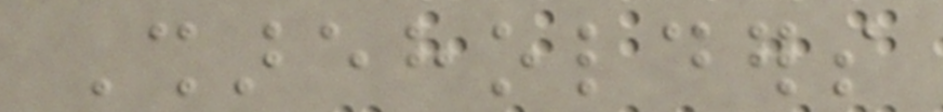Shareholders
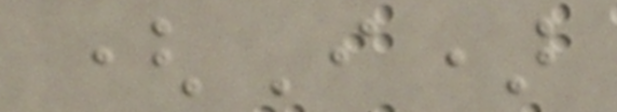(I)
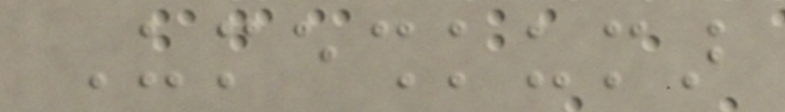Umeshkumar
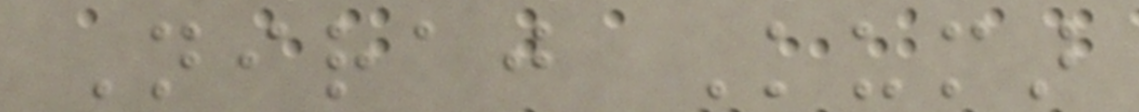Niraj Kumar
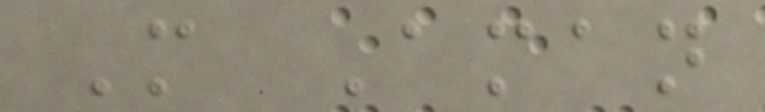More Aman
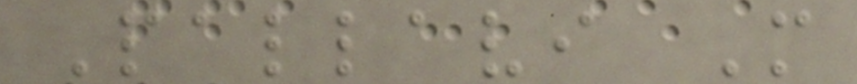Pallavi More
